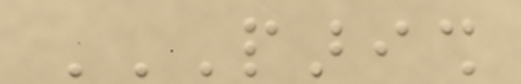PARISH
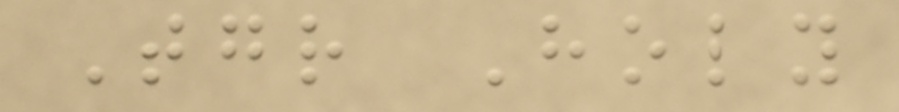Together Holy
